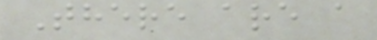There are a
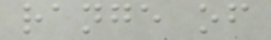range of
